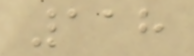118
